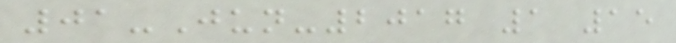01-Jun-2017 1 15
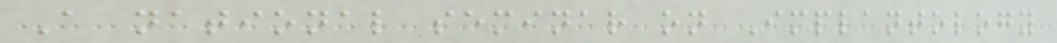A national seminar on Implantology
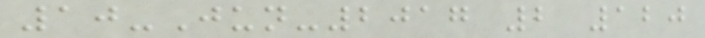10-Jun-2017 2 120
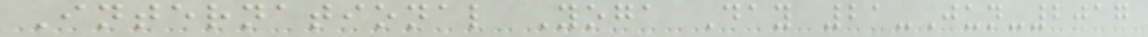International Yoga Day 21-Jun-2017
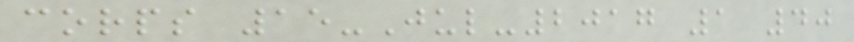corps 15-Jul-2017 1 40
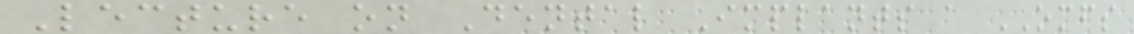Lecture on Dental Implants a OMFS
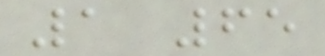1 65
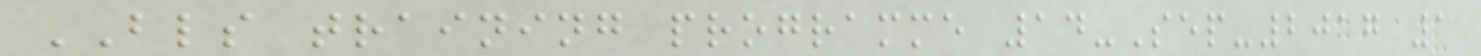BLS training programme 14-Sep-2017 1
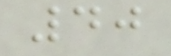40
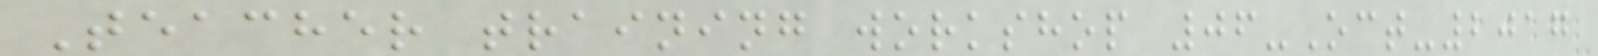Teacher training workshop 06-Oct-2017
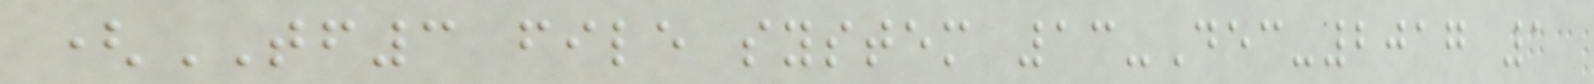(TF3 file system 13-Dec-2017 1
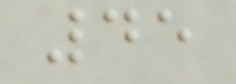45
